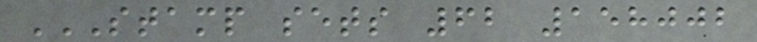STAMP SETS 62 158002
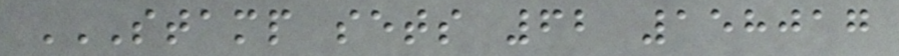STAMP SETS 62 158017
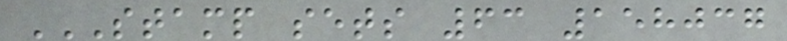STAMP SETS 63 158037
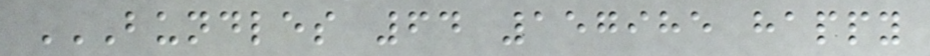BUNDLES 64 157985 HAPPY
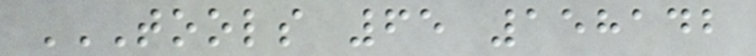TOOLS 65 158142
